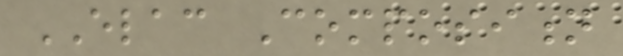ELAC Composition
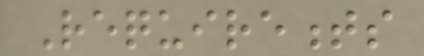Requirements
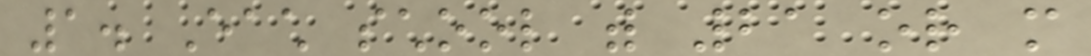1. Each school with 21 or more
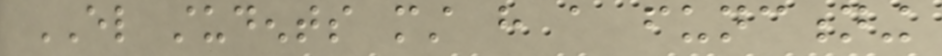EL students must have a functioning
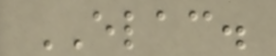ELAC.
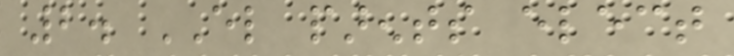2. EL parents elect
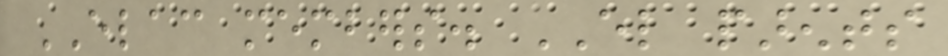ELAC members. EL parents
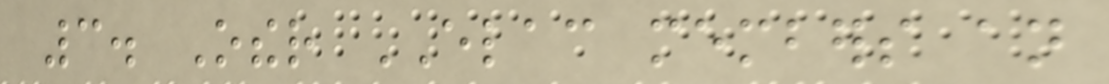3. Other ELAC members an
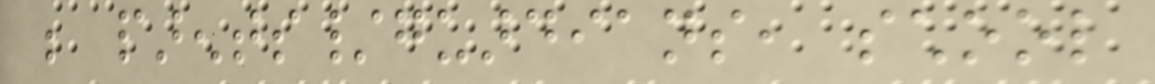be parents/guardians, school
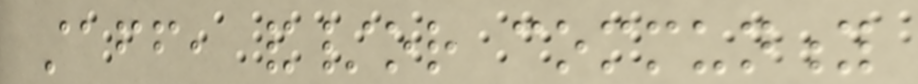staff, and/or community
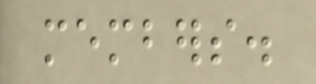members.
